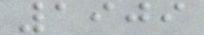1909
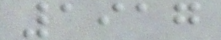1917
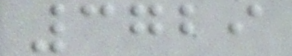3729
